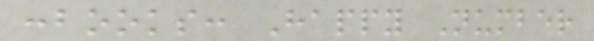:books: Happy Number
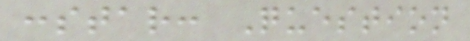:star: Question
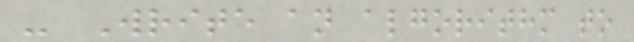- Write an algorithm to
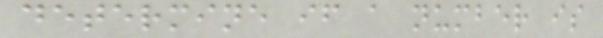determine if a number is
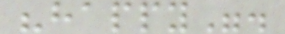"happy".
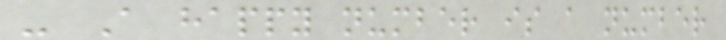- A happy number is a number
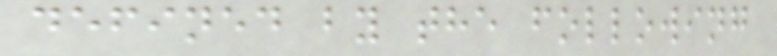defined by the following
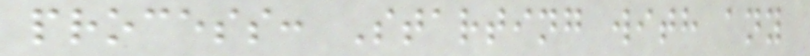process: Starting with any
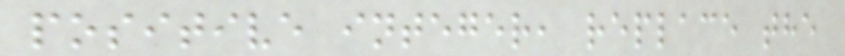positive integer, replace the
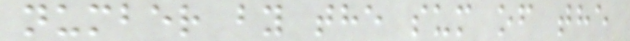number by the sum of the
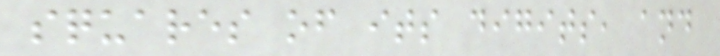squares of its digits, and
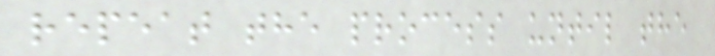repeat the process until the
